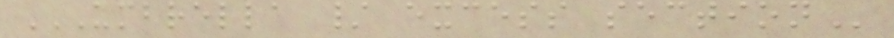UMBRELLA / EXCESS SECTION
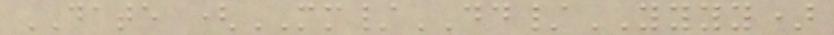DATE (MM/DD/YYYY)
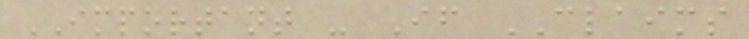IMPORTANT - If CLAIMS
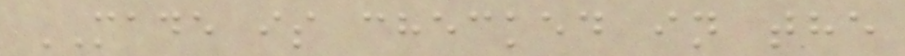MADE is checked in the
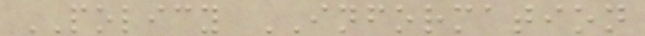POLICY INFORMATION
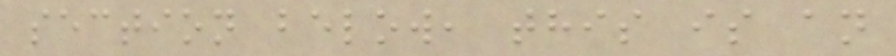section below, this is an
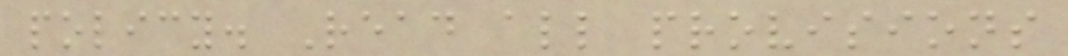policy. Read all provisions
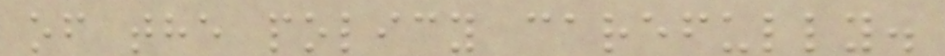of the policy carefully.
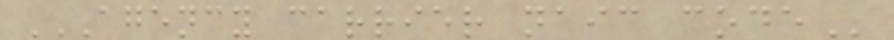AGENCY CARRIER NAIC CODE
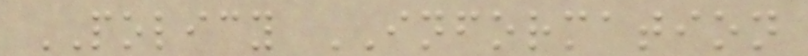POLICY INFORMATION
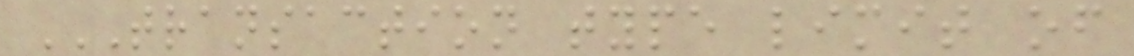TRANSACTION TYPE LIMIT OF
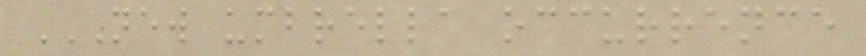NEW UMBRELLA OCCURRENCE
